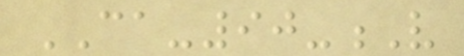CA-90-V
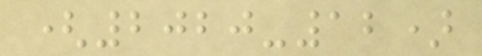(2020-12)
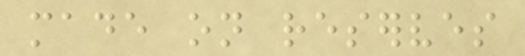made on reserves
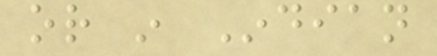or in Indian
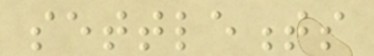settlements
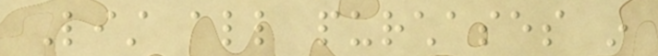List all purchases in
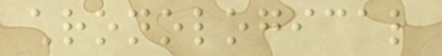chronological
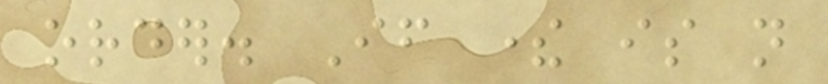order. If there is not
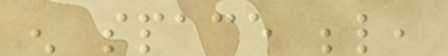enough space below,
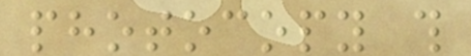photocopy this
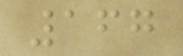167
